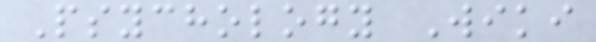Psychology Wiki
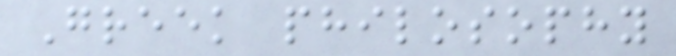Greek philosophy
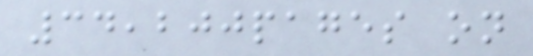34,200pages on
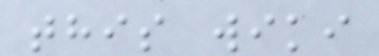this wiki
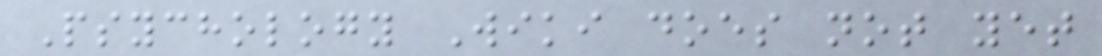Psychology Wiki does not yet
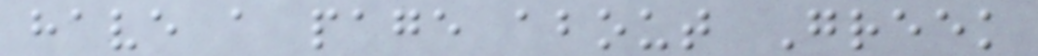have a page about Greek
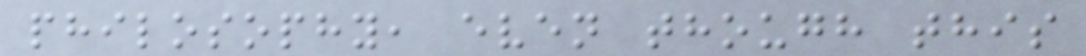philosophy, even though this
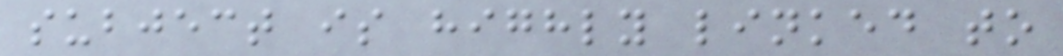subject is highly linked to
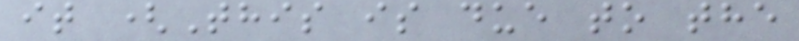it (This is due to the
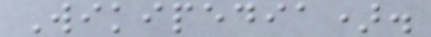Wikipedia).
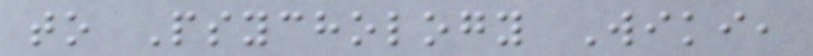to Psychology Wiki,
